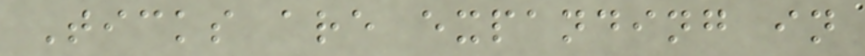Ticks are expanding in
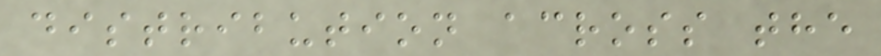distribution across the
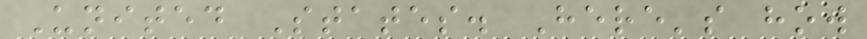United States. Here's how
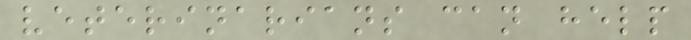veterinarians can help
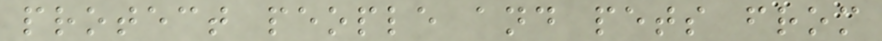protect people and pets from
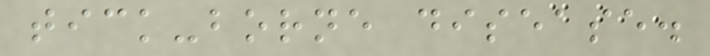tick-borne disease.
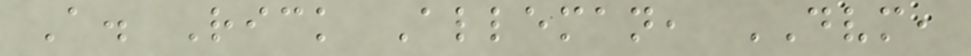A. Rick Alleman, DVM,
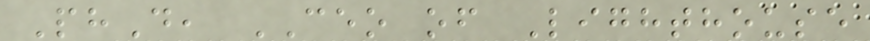PhD, CEO of Lighthouse
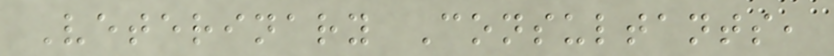Veterinary Consultants,
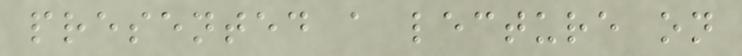presented a lecture on
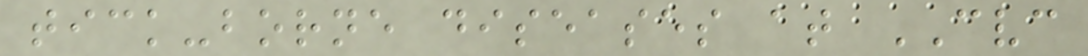tick-borne diseases at CVC
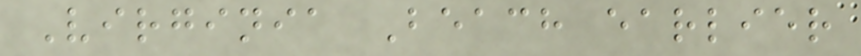Virginia Beach earlier
